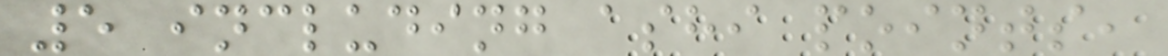5 including ashi points,
